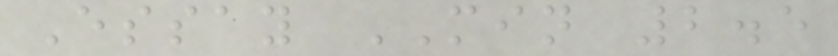Essay MIN 2.5
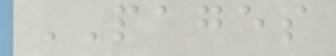PAGES
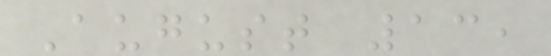August 13,
